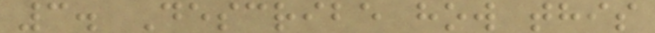3. Describe how this
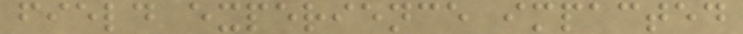field experience impacted
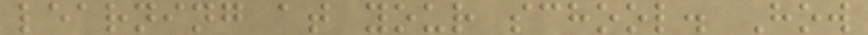learning at your school. How
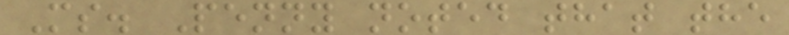Ms. Penny noted that the
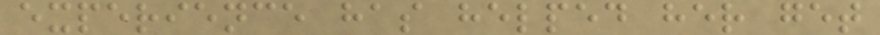experience has helped her get
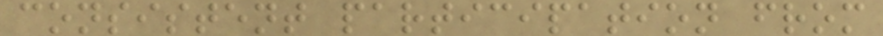consistent participation from
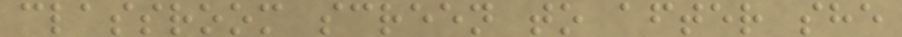classroom screen to after she
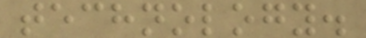technology.
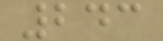243
